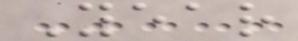Year
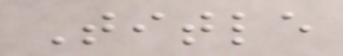Title
